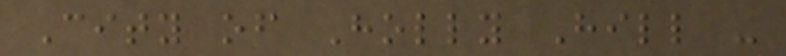City of Holly Hill -
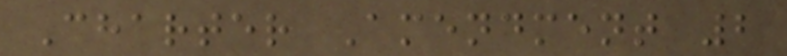Charter Amendment 2
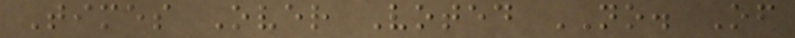Times Over Voted NO. Of
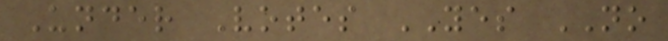Under Votes YES NO
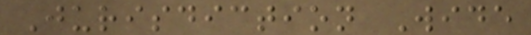Jurisdiction Wide
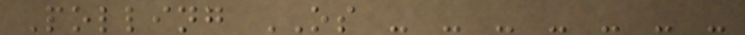Polling OS - - - - - - -
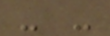- -
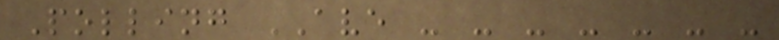Polling AVE - - - - - - -
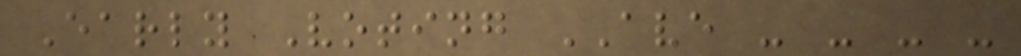Early Voting AVE - - - -
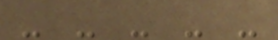- - - - -
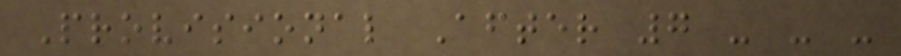Provisional After 7 - - -
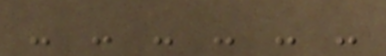- - - - - -
